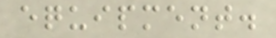equipment.
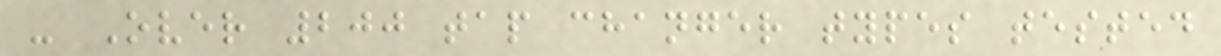- Over 200 tap changer types tested
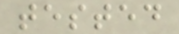tested
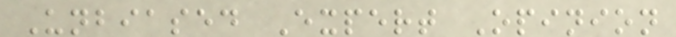Unbiased Expert Opinion
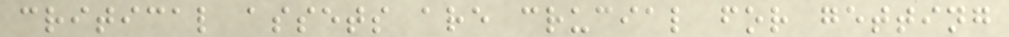critical assets are crucial for getting
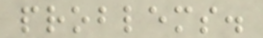problems.
